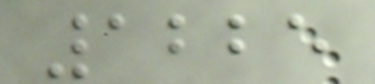1225
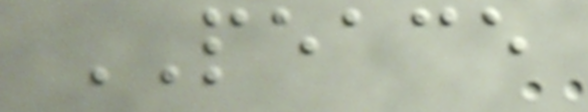PEACE
